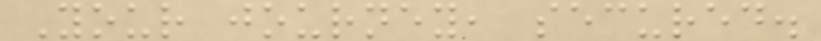Your journey, secured.
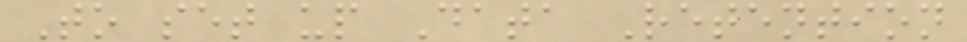To set up Data Retention
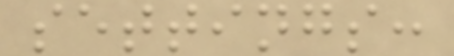settings:
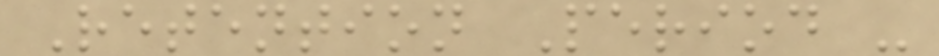Retention Period -
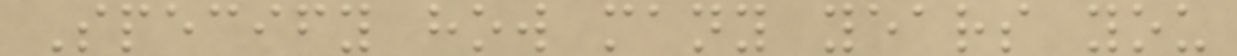Specify how many years you
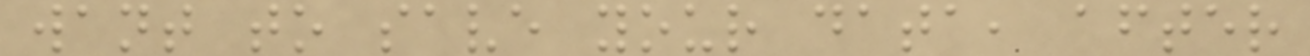want to save your data, after
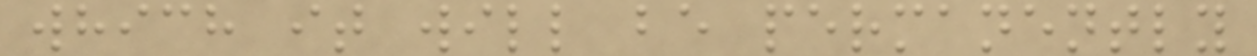which it will be permanently
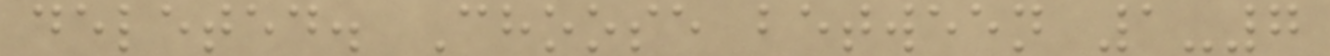deleted. Choose between 1-7
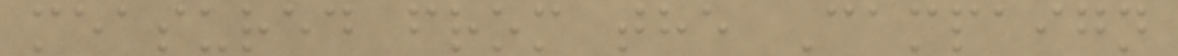measured from the Campaign
